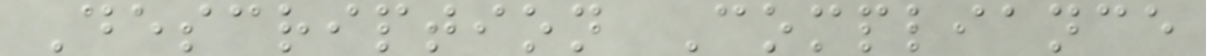Description Compliance
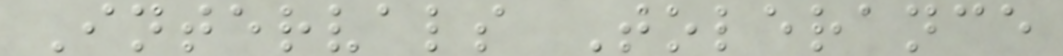Intervals Tolerance
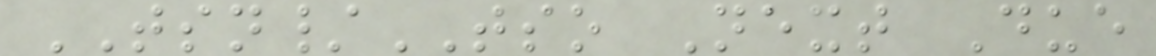TSN/TSO Next Due
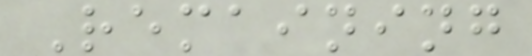Remaining
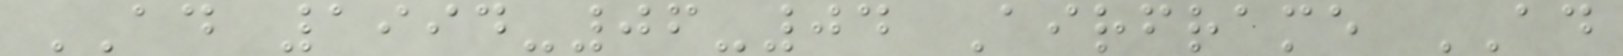AD 1994-06-04 Airframe AD
